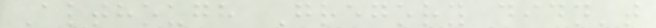Although Gregory didn't
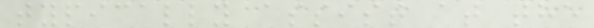typically assist at the
